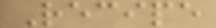Recipe
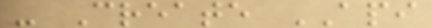- Create API
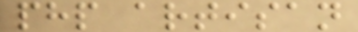php artisan
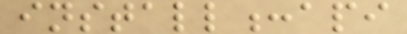install:api
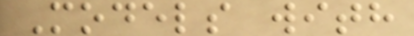Models with
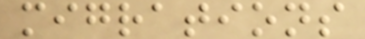migrations
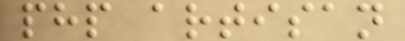php artisan
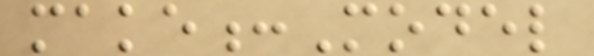make:Model
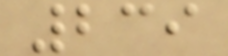239
